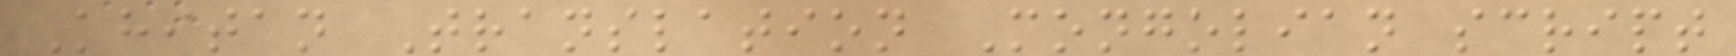Khitan Translation Mongolian script
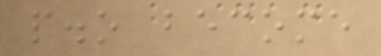p.o become
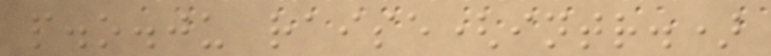p.o.ju raise(intr.)
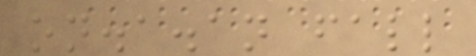on.a.an fall
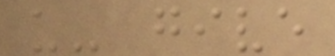u- give
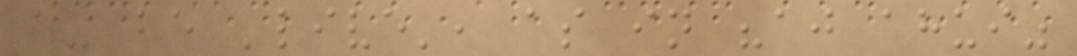a- be 'live', as in "aj ahui"
